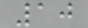10
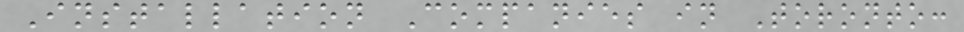Installation Companies in Toronto:
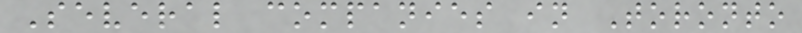Several companies in Toronto
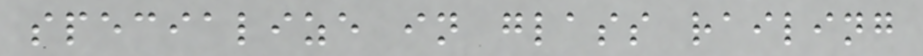specialize in glass railing
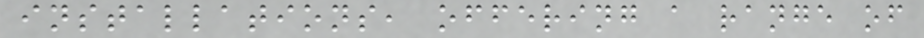installations, offering a range of
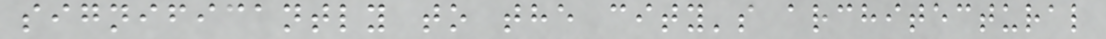significantly to the city's architectural
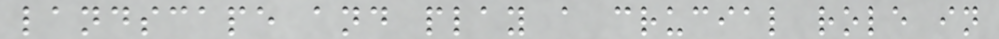landscape and play a crucial role in
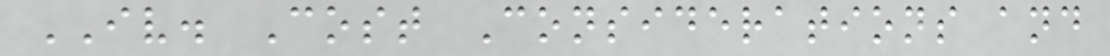IV. Cost Considerations and
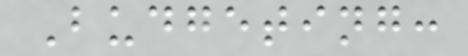Budgeting:
